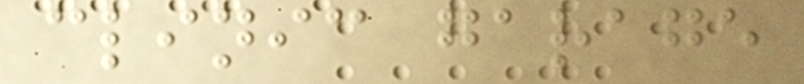clinic garage
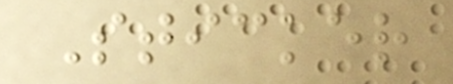Sticker
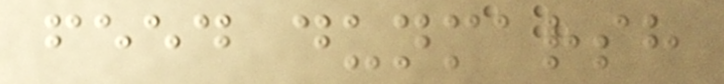feed dunmarsh
